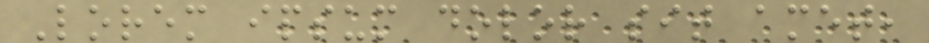Lorem ipsum dolor sit amet,
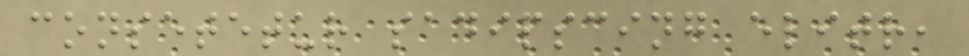consetetur sadipscing elitr,
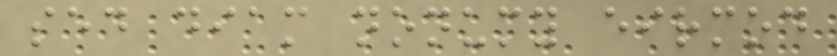sed diam nonumy eirmod
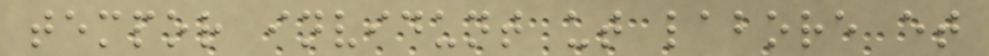tempor invidunt ut labore et
